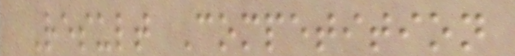Result Competition
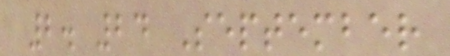2. 24 September
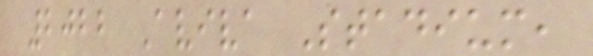2022 Aviva Stadium,
